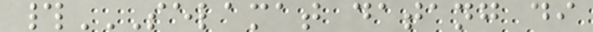#SELAMAT DATANG DI
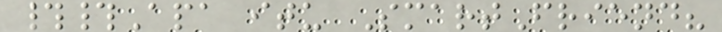##Apa itu SmartFriend?
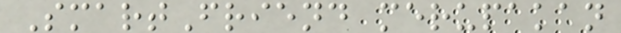SmartFriend merupakan
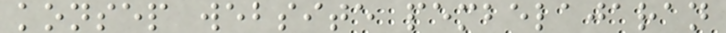konsep website pembelajaran
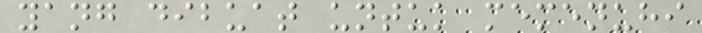yang dibuat untuk memenuhi
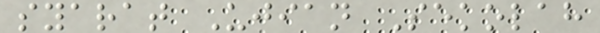syarat Ujian Sekolah
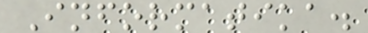Informatika.
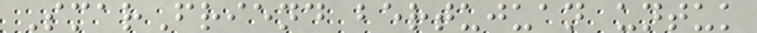SmarFriend bertujuan untuk
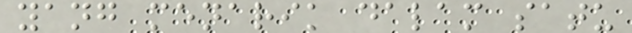yang menarik dalam satu
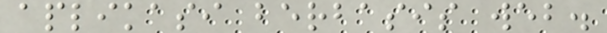aplikasi berbasis web.
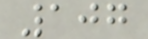107
